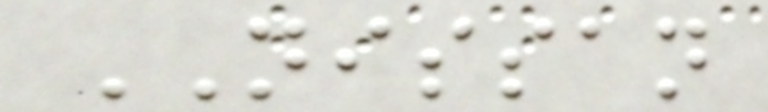NISSAN
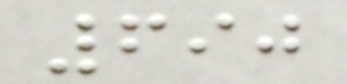690
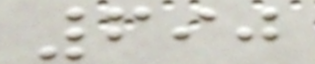690
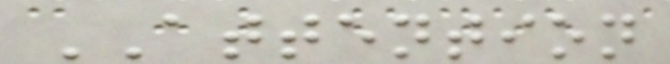ATTENTION
